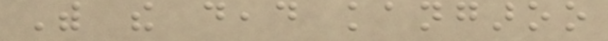With the dead kangaroo
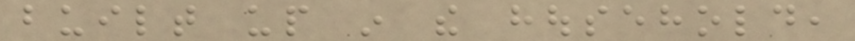built up in the household,
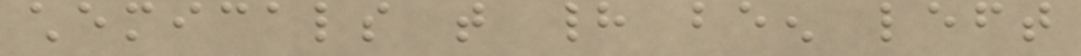chemicals that had been left
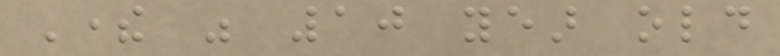There was 10 year old
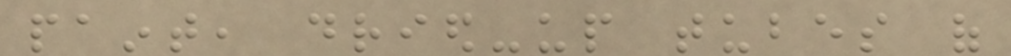paint, dried-up tubes of
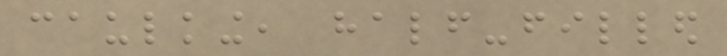caulking, half-filled
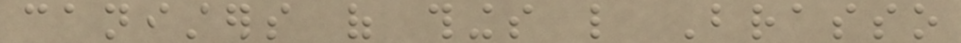canisters of things like Brasso
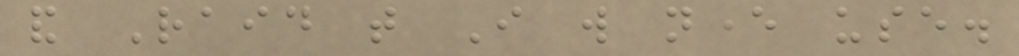and Raid that I will never use.
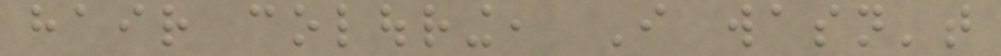hair colouring, I wasn't
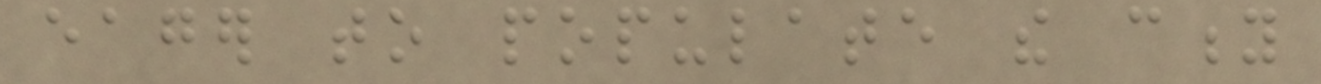eager to populate the city
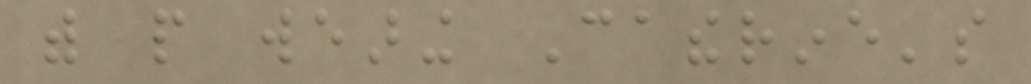with people wearing Catherine's
